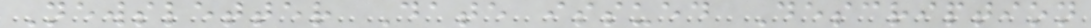Newsletter Date issued Description
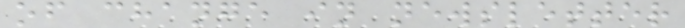of change in newsletter
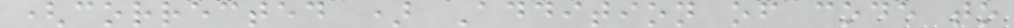(corrected ) Addition of code to
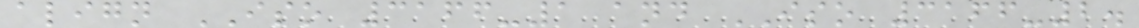align ISO 3166-1 and ISO 3166-2.
